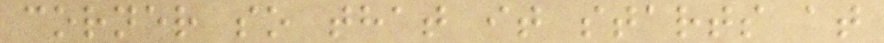corner so that it starts at
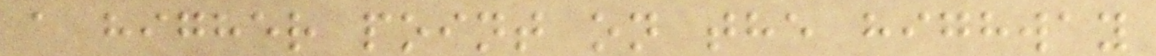a higher point on the highway
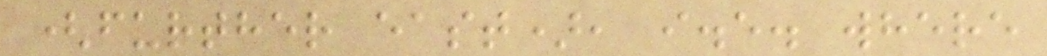(further east), i.e. where
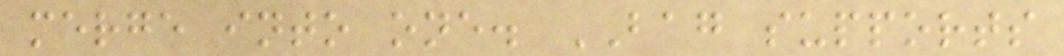merge into one. BAG supports
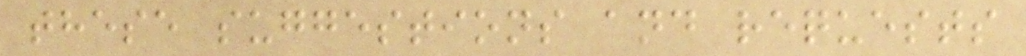these suggestions and requests
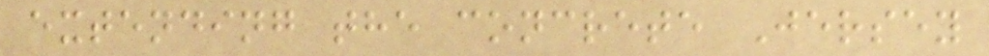extending the concrete Jersey
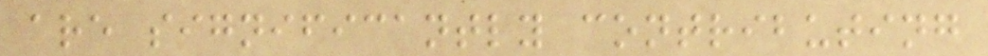are significantly contributing
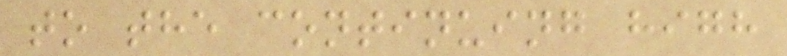to the continuing high
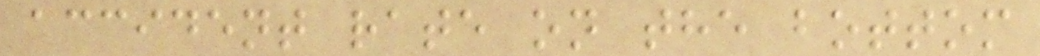accident rate on the bottom
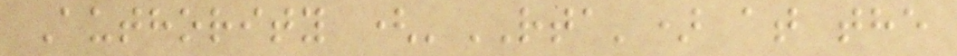Authority ('RTA') at the
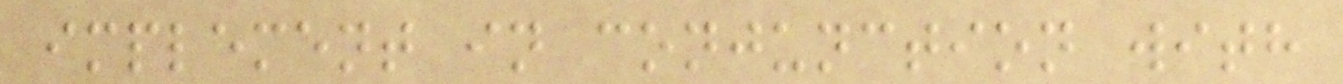implement in conjunction with
